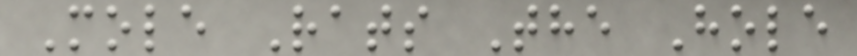Mole Rats The Hole
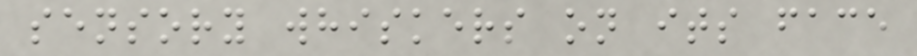sensory whiskers on its face
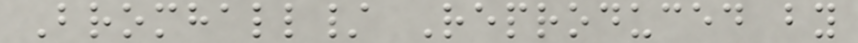Bromhall/ Reproduced by
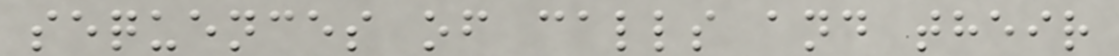sequences of calls and their
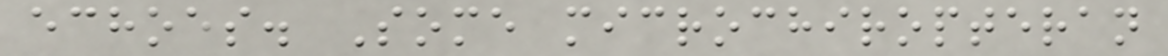echoes. Some microchiropteran
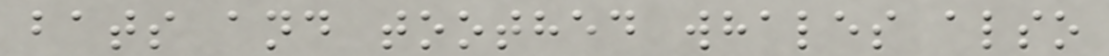bats and toothed whales also
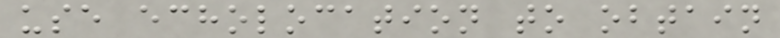use echolocation to obtain
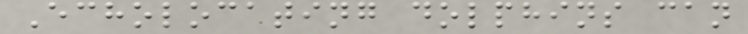Echolocating dolphins can
